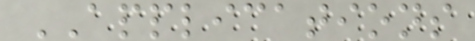APPLICATIONS
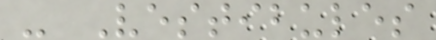- Vestibules
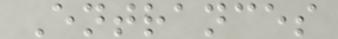Entrances
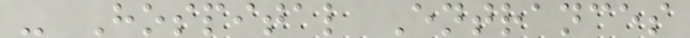- Hospital Entrances
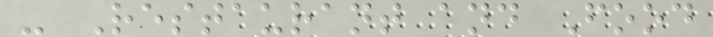- Restaurant and Food
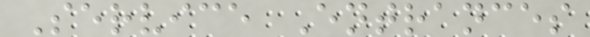Service Entrances
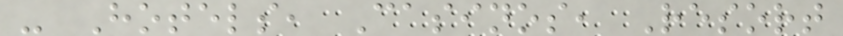- Hotels, Casinos, Resort
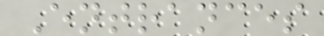Entrances
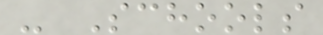- Schools
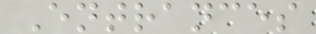Entrances
